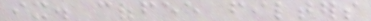ix. coffee filters
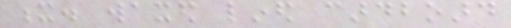x. waxed lined cardboard
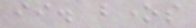ii. bones
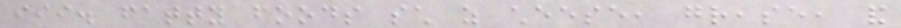iii. fatty foods such as cheese, grease, and
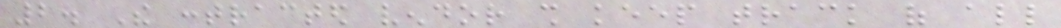2. The contracted vendor shall keep track of all
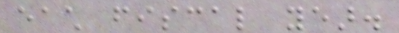each fiscal year.
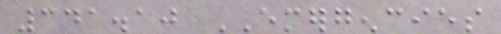341.10 EMERGENCIES
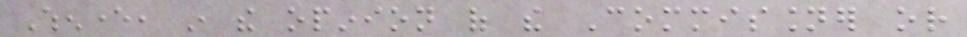Whenever, in the opinion of the Commissioner or
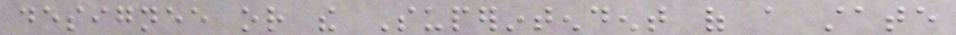designee or the Superintendent of a state
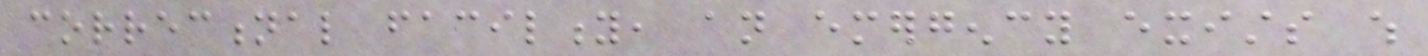correctional facility, an emergency exists which
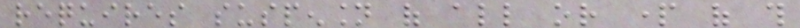requires suspension of all or part of this
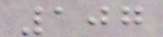107
